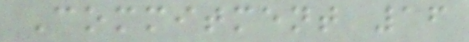Commitment 16
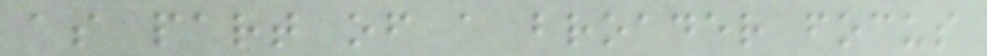as part of a broader focus
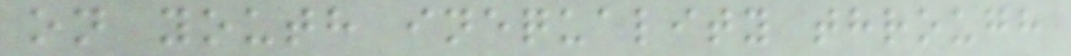on youth inequality through
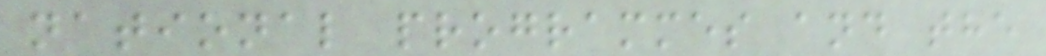national programmes and the
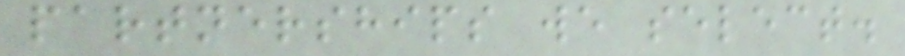partnerships we select.
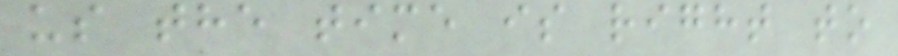us the time is right to
